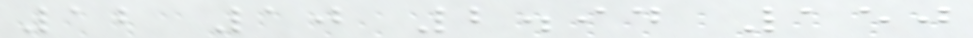12 10 2.94 150
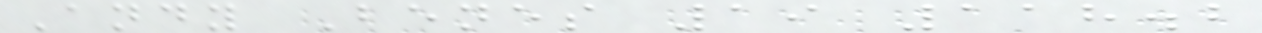Andy Benes 19 118.2
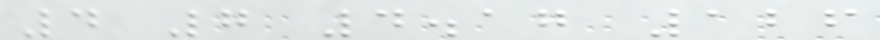4 7 4.17 126
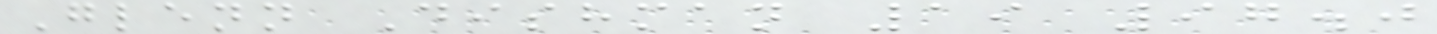Glenn Dishman 19 97.0
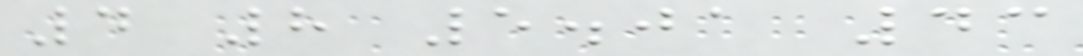4 8 5.01 43
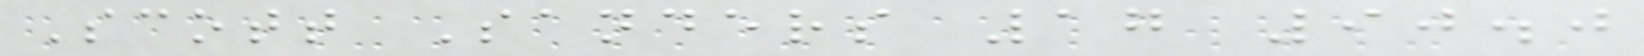Scott Sanders 17 90.0
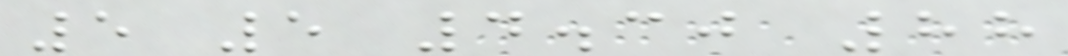5 5 4.30 88
